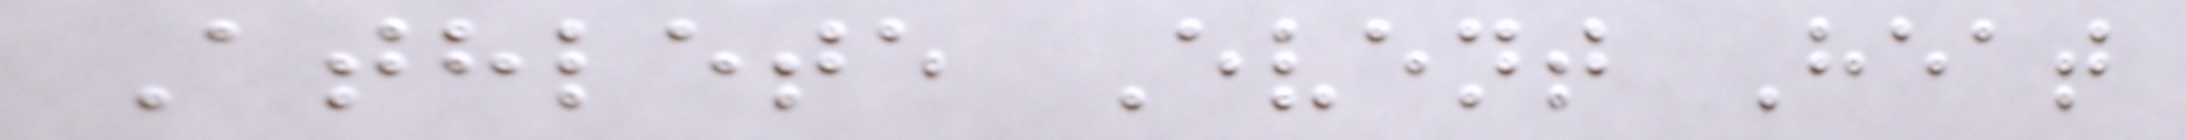Athlete Event Heat
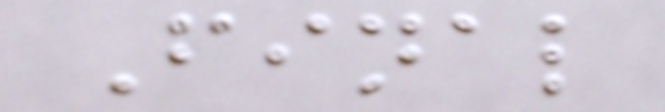Final
